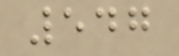547
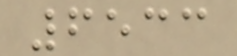6533
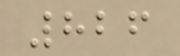826
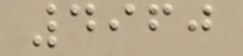4960
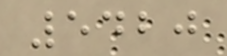5420
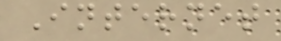Internet
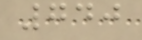740
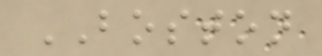BOSTON
